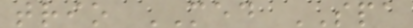trio MED SPA
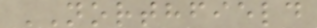NORTHFIELD
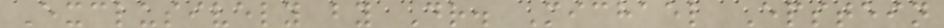Exclusively by Dr. Michael Epstein
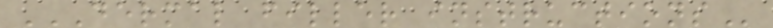DERMAL FILLER INSTRUCTIONS
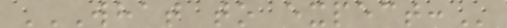WHAT TO EXPECT:
